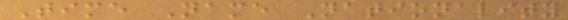Time Name Nationality
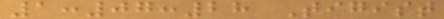1:07:28 Tigist
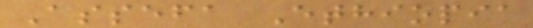Assefa Ethiopia
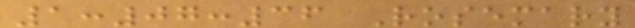1:07:36 Rosemary
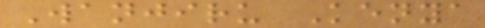Wanjiru Kenya
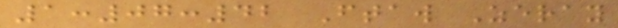1:07:42 Ftaw Zeray
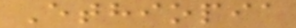Ethiopia
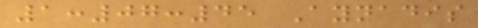1:07:45 Aynadis
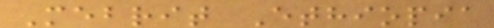Mebrit Ethiopia
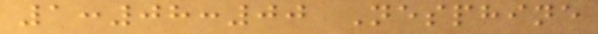1:08:00 Nesphine
